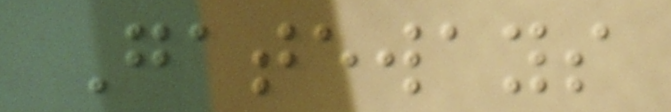Gateways
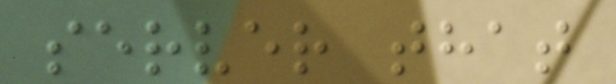server that
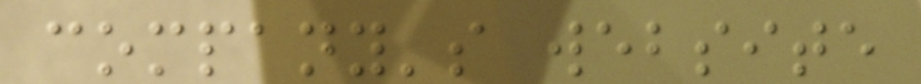company's website
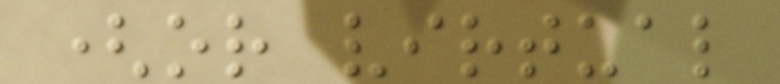(or virtual
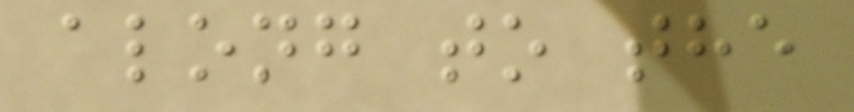along to the
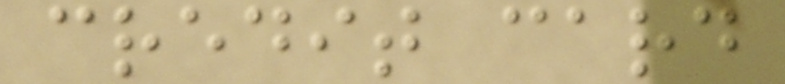credit card
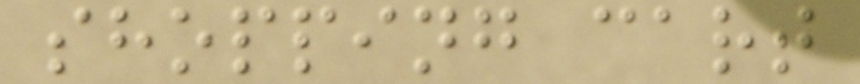shopping cart
